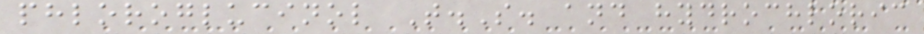phloroglucinol T.S. and hydrochloric
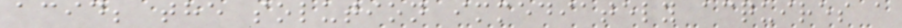acid; the solution immediately acquires a
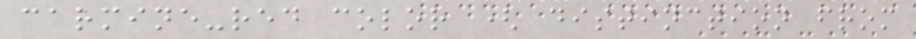carmine-red color ( distinction from
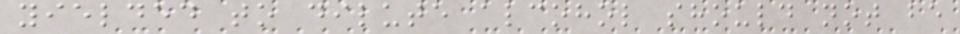yielded to dilute alcohol should not be
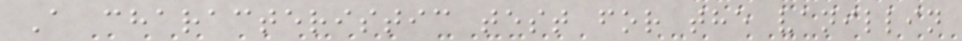A characteristic test for the vanillin
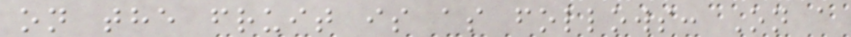on the fruit is as follows: On a
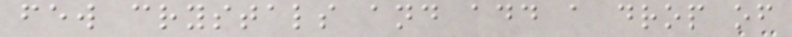few crystals and add a drop of
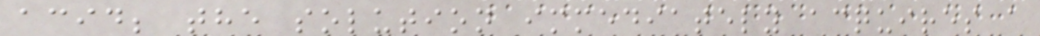acid; the solution immediately acquires a
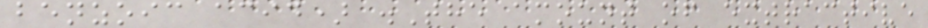benzoic acid) .The amount of extractive
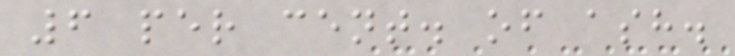6 per cent. of ash.
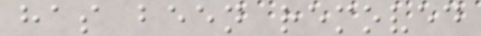has been removed
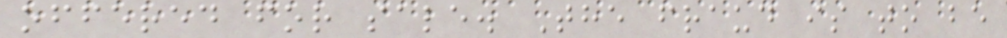offered for sale. The fraud is to be
